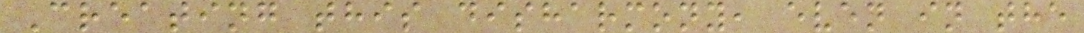Creating this disharmony, even in the
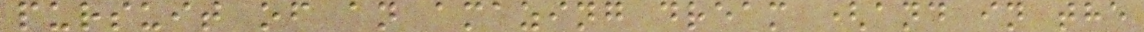pursuit of an amazing dream (and in the
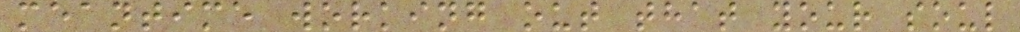meantime working out that your soul
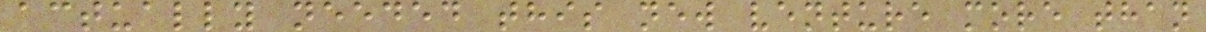actually needed this new venture more than
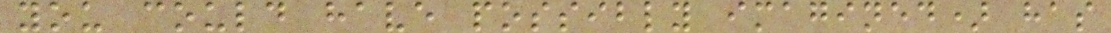you could have possibly imagined) has
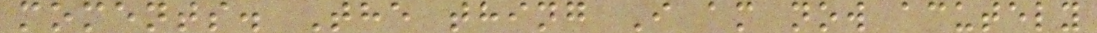moments. The thing I am now acutely
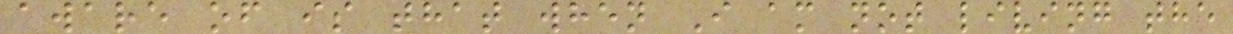aware of is that when I am not living the
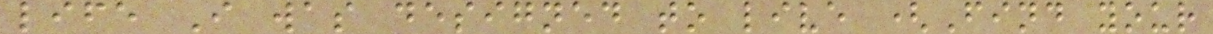life I was designed to live (Find your
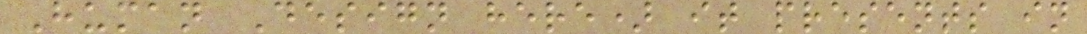Human Design here) it presents in
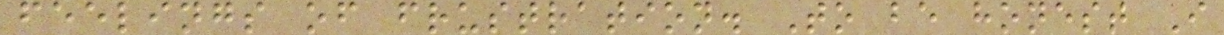feelings of frustration. To be honest I
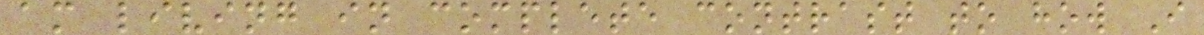am living in complete contrast to how I
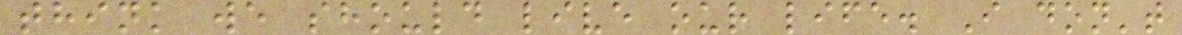think we should live our life. I don't
